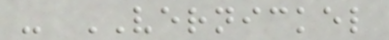- VERNICKEL
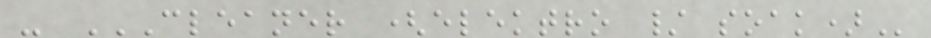- CLEANER (ELEKTRO / SOAK)
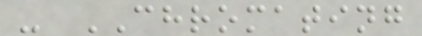- CHROMATING
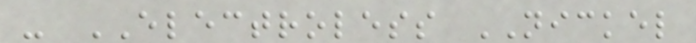- ELECTROLESS NICKEL
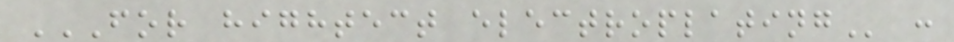FOR HIGHTECT ELECTROPLATING :
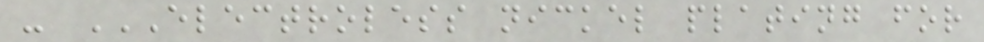- ELECTROLESS NICKEL PLATING FOR
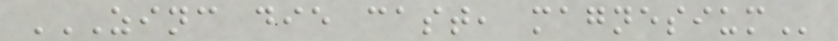ZINC DIE CAST, MAGNESIUM
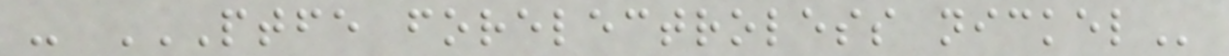- PTFE FORELECTROLESS NICKEL
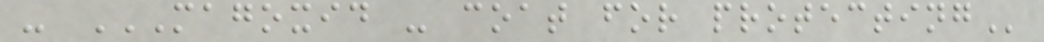- MAGOXID - COAT FOR PROTECTING
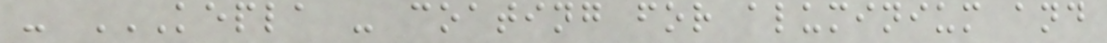- KEPLA - COATING FOR ALUMINIUM AND
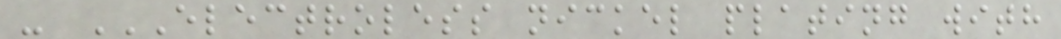- ELECTROLESS NICKEL PLATING WITH
